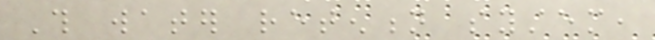This water retention system,
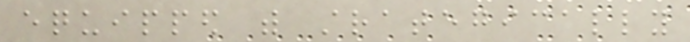equipped with strategically
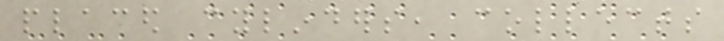placed cylinders, collects
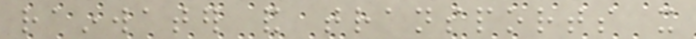rainwater and transports it
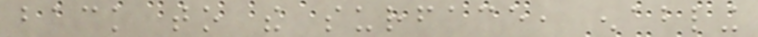back to the surface, enabling
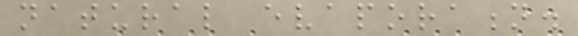natural evaporation.
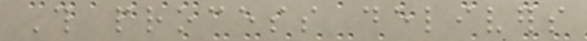This process delivers
